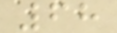68
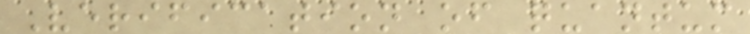Verification of quantum
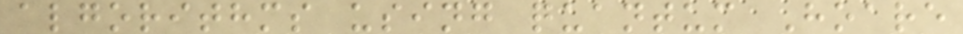algorithms using quantum Hoare
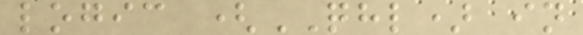logic (QHL) in
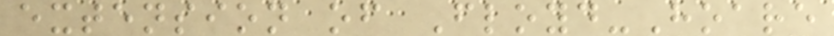extension of Floyd-Hoare
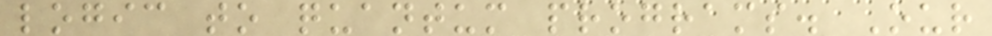logic to quantum programs. Our
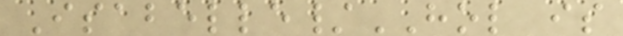Isabelle/HOL is
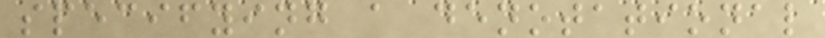specifying a denotational
